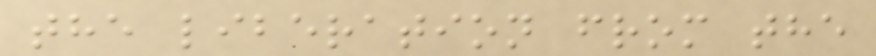the liberation from the
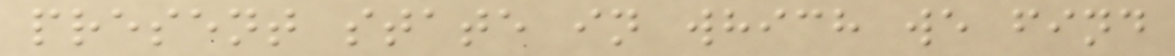present state in which we find
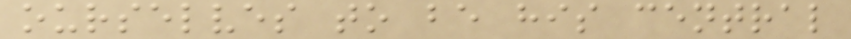ourselves to be his central
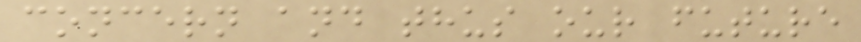concern and thus our future
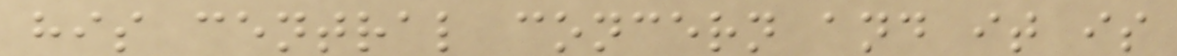his central concern and it is
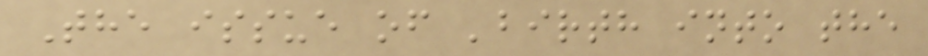The issue of 'birth into the
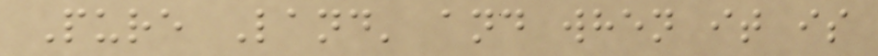Pure Land' and when it is
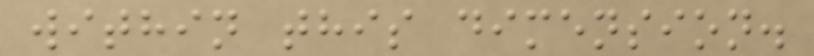within this dimension.
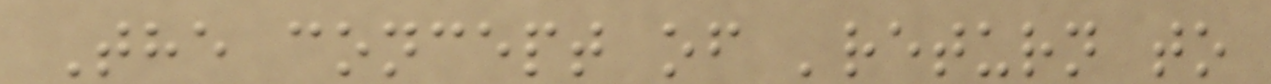The concept of 'return to
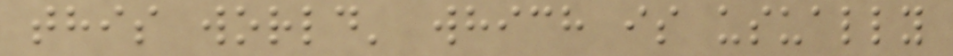this world' which is usually
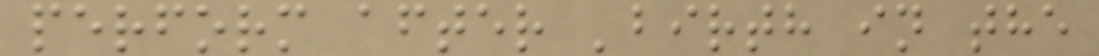perform after 'birth in the
